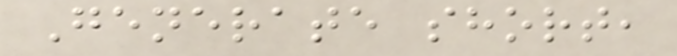Generate short,
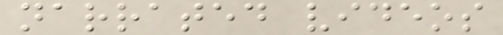narrated videos
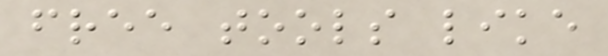free tools like
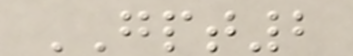GPT2
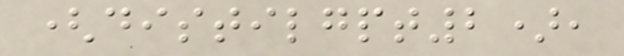(distilgpt2),
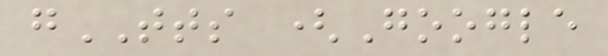gTTS (Google
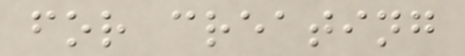for creating
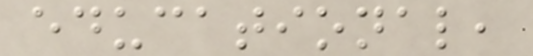educational,
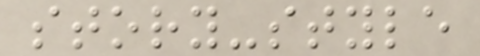story-style
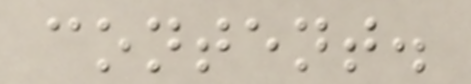content.
